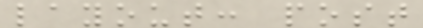layout: post
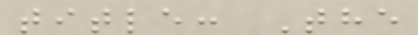title: The
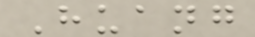Huang
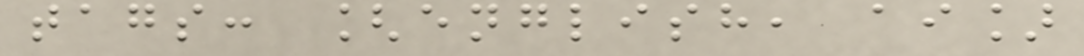tags: [english, ai]
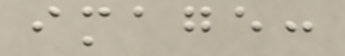image:
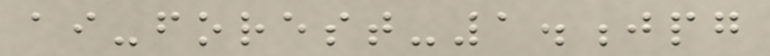ai-forest-1.jpg
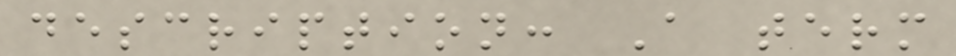description: A term
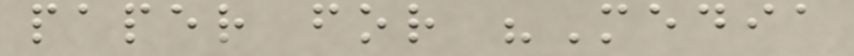paper for "Media
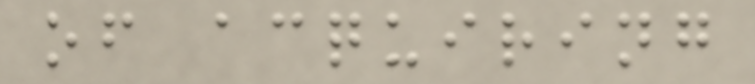of acquiring
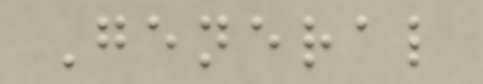General
